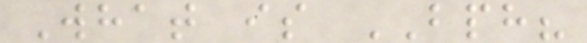What is BPH?
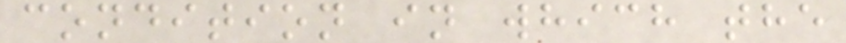condition in which the
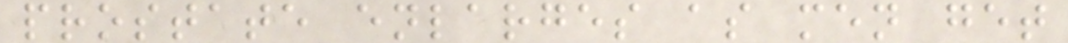prostate enlarges as men get
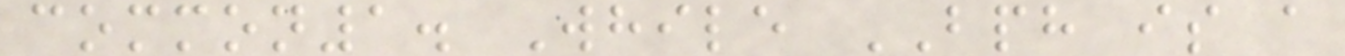common1. While BPH is a
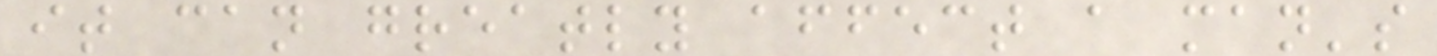it can greatly affect a man's
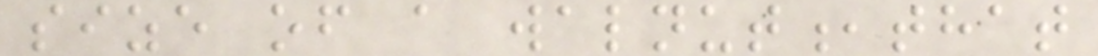size of a walnut,that
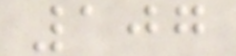107
